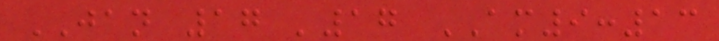JAN 17 '17 AM9:13
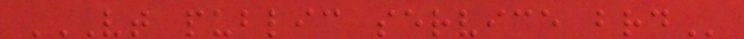VT PUBLIC SERVICE BRD
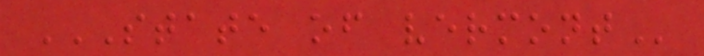STATE OF VERMONT
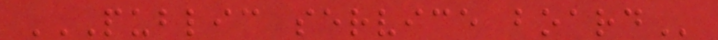PUBLIC SERVICE BOARD
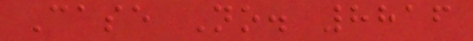Case No. 8816
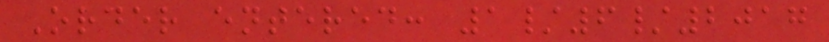Order entered: 1/6/2017
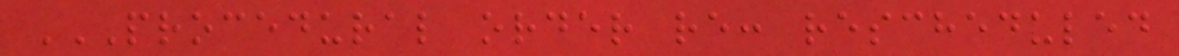PROCEDURAL ORDER RE: RESCHEDULED
